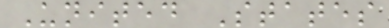United States
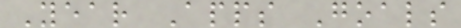Year Apps Goals
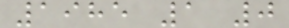1985 1 0
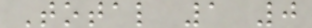Total 1 0
